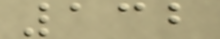132
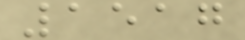1517
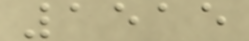1515
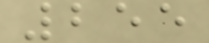255
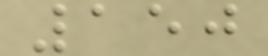150
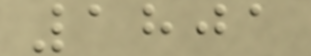1801
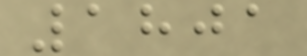1801
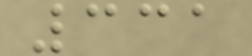331
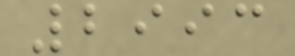2993
